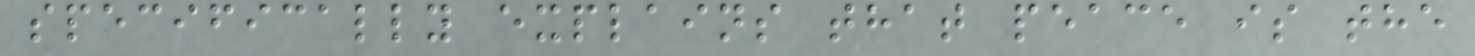specifically explains that peace is the
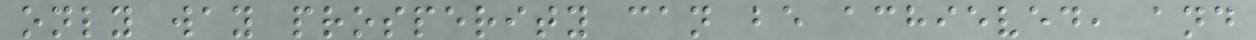only way prosperity can be achieved, and
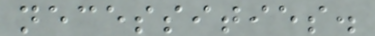necessities.
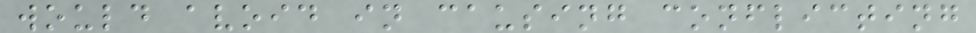would avoid in causing conflicting
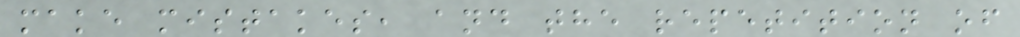make mistakes, and the repetition of
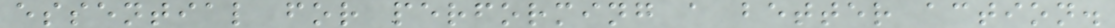essential for performing a better action.
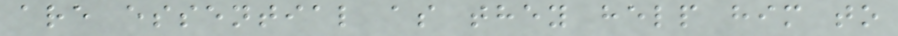are essential as they help him to
